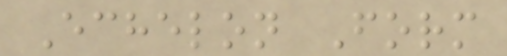Echelon Form
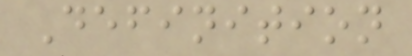Definition
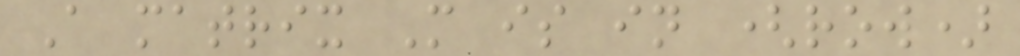A matrix M is in (row)
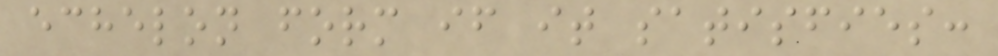echelon form if it satisfies:
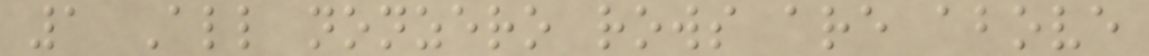1 All nonzero rows are above
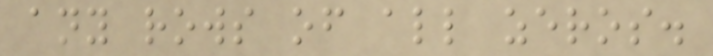any rows of all zeros.
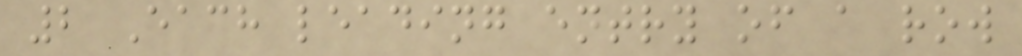2 Each leading entry of a row
